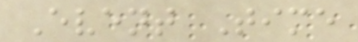Event Time
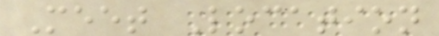Meet Location
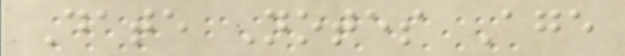Date Notes Age
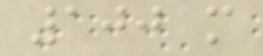100 m
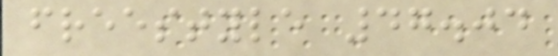freestyle 47.04
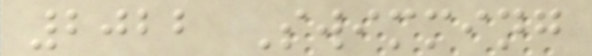2022 Swimming
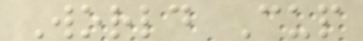World Cup
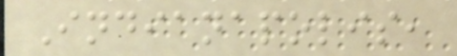Indianapolis,
